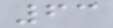63
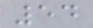54
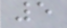5
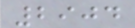2904
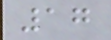17
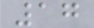17
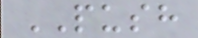PUSH
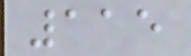115
